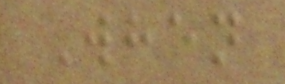When
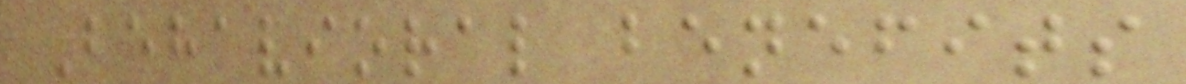Behavioral benefits
